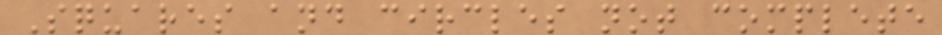Squares and circles not complete
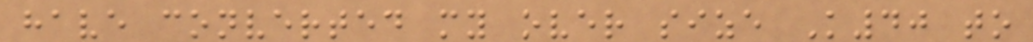have converted my over size K40 to
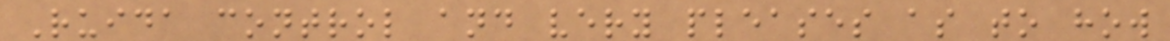Ruida control and very pleases as to how
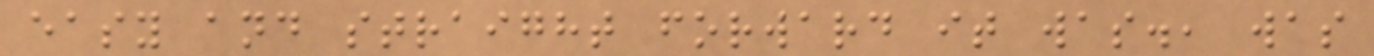easy and straight forward it was., was
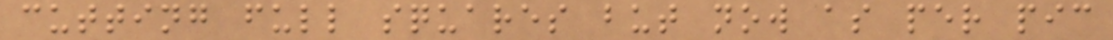cutting full squares but now as per pic
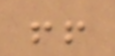!!
